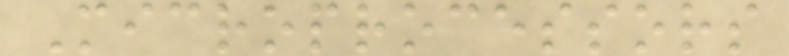Microprocessors
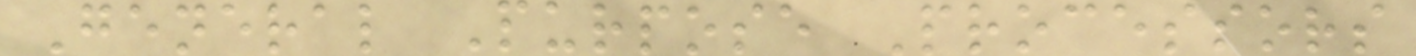General Purpose Processors
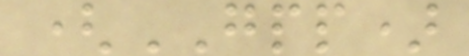(GPP)
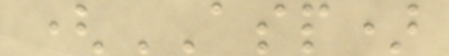(ASP)
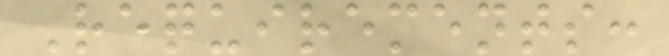Requirements:
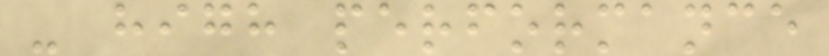- high performance
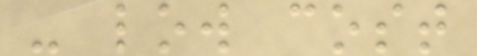- low cost
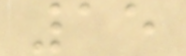15
